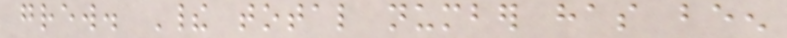grew. Their total number has been
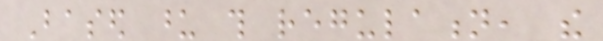Based upon this regulation, the
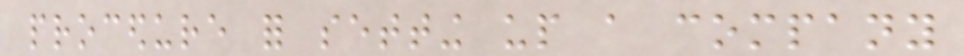procedure for setting up a company
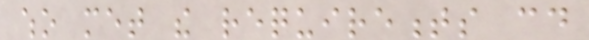who met the requirements could
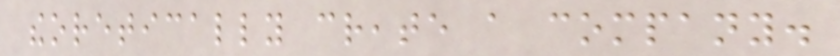theoretically create a company.
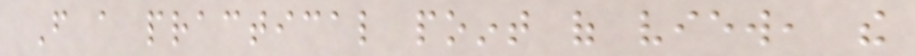From a practical point of view, the
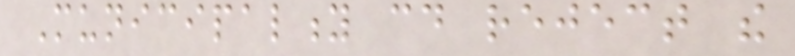Municipality could reject the
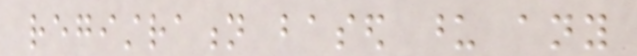registration based upon any
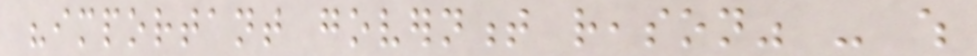"important government reason" - which
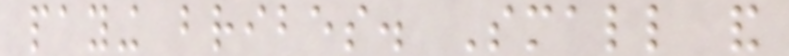paying bribes. Small and
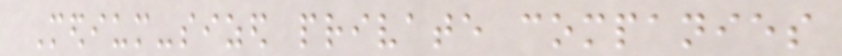Medium-sized private companies
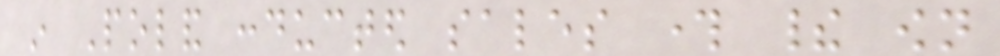in Poland conducted sales through their own
